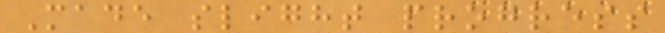Made slight progress
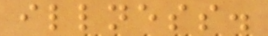illness.
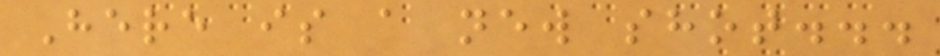Here is a new shot...
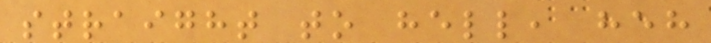straight to hell, heh
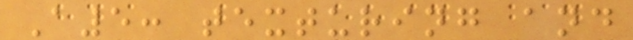A5: texturing and
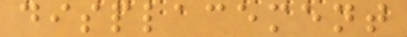displacement
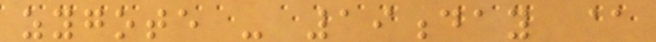zygote - 19day @
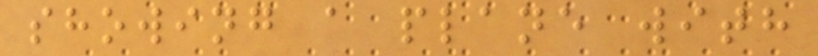showing a plane with
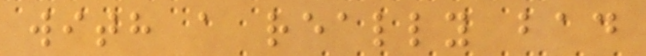with a really bad
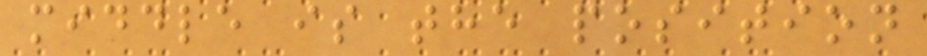middle is the position
